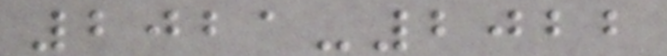2021-2022
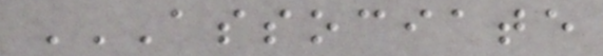ASSOCIATE
